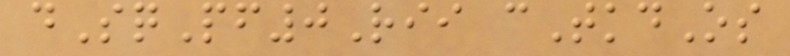dSqPf0Rii cTkdOs
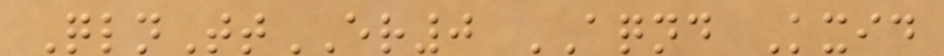QlnTtER0 AQND Kxid
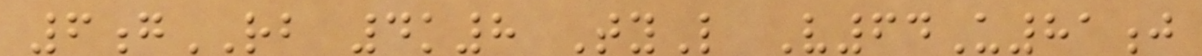6gRB 4k8 TyL V64U81j
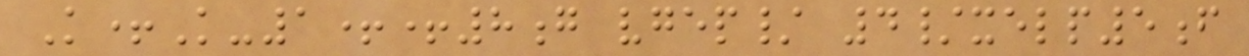K+K-1++8g vgep/ 4/xelp5f
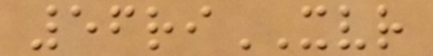56riXVR
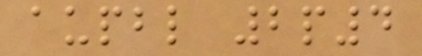aupbl 2p4
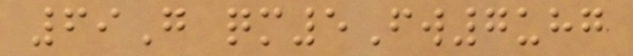69G qm5Fw7uhg
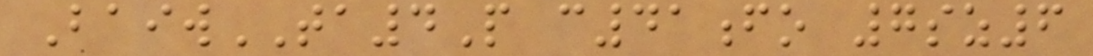BaiwTA4P c41fo 7sz6
